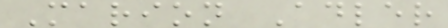Marion Adler
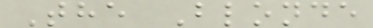The Blonde
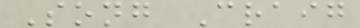Song Craig
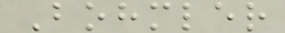Bohmler
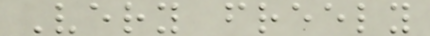Very freely
